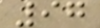97
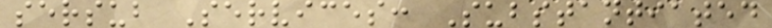sersub Services: Substantiated
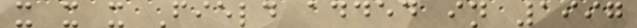x x x Field added in 1997
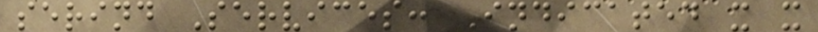serind Services: Indicated x x
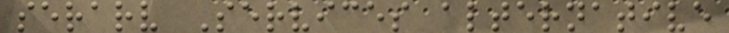serarv Services alternative
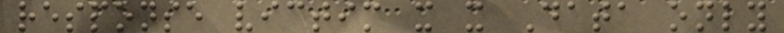response victim x x Data only
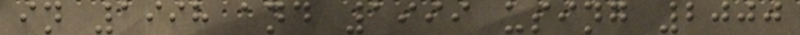in 1998 and 1999 using 2000
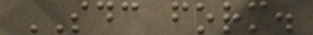SDC form.
